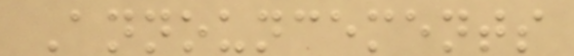Announcements
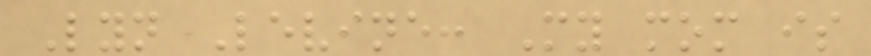Lyn Levine: My mom is
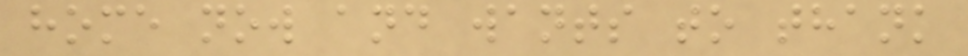home now and wants to thank
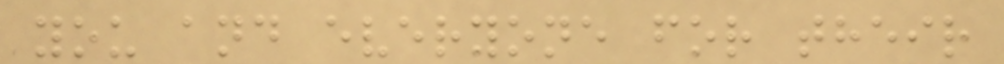you and everyone for their
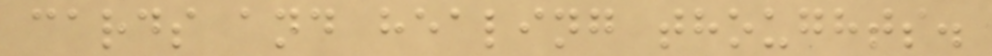cards and healing thoughts.
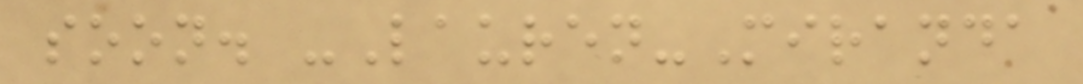soon. -Lauren-Miranda
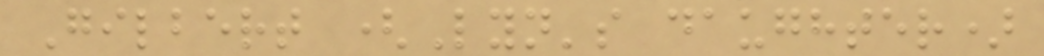Gilbert (Lyn's daughter)
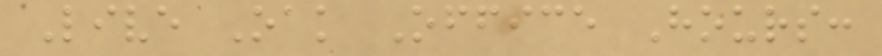Live Oak Office Hours:
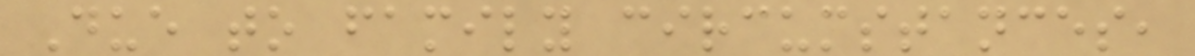Due to family circumstances,
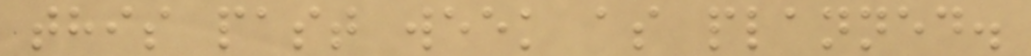this past week as planned.
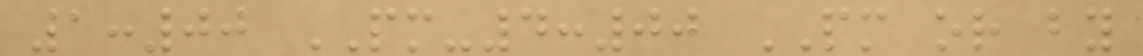1:00 PM-4:00 PM or by
